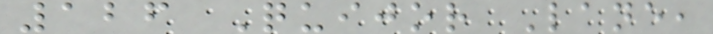126 Quijor Lane,
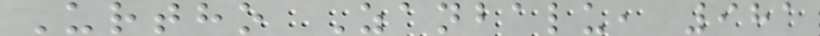Urtho Zanbalu, 981
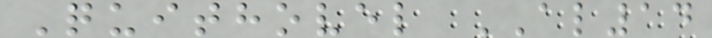Quithovel AL14
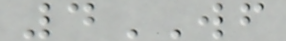4WF
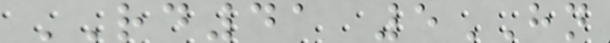RD41 5HN
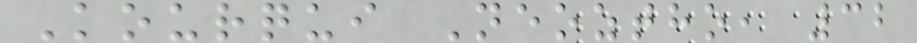Kourqui Neoztho, 32
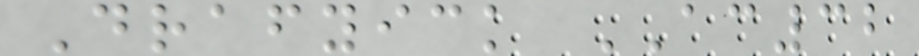Drafyick AC32
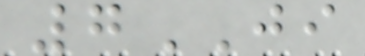7JI
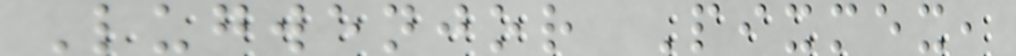Lugwenjor Pixmex,
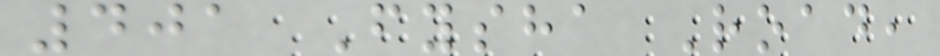401 Fysha Road,
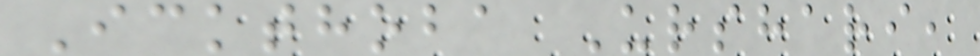Ickthoba Urshari,
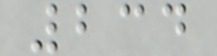234
